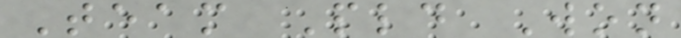Team Pld Won
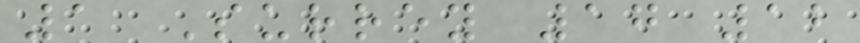1 Surrey 17 12
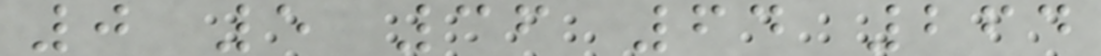0 5 36 64 264
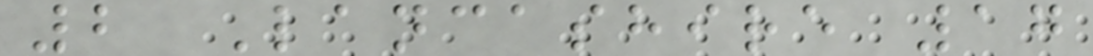2 Lancashire 17
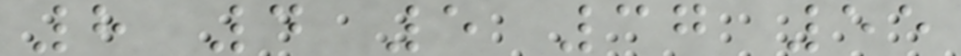8 4 5 37 55
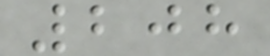208
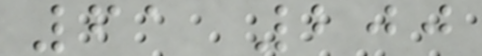61 200
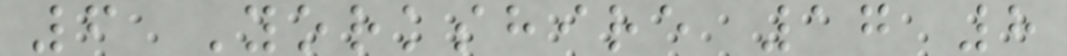6 Yorkshire 17 8
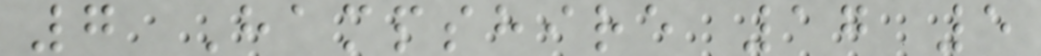7 Hampshire 17 5
